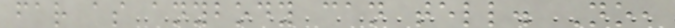far as anybody can tell. No,
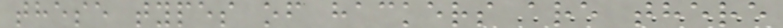these types of hackers are there
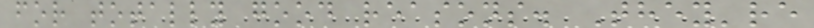for totally good reasons. They're
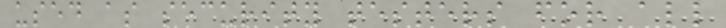used as security testers for all
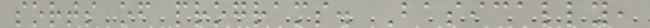sorts of programs. Basically,
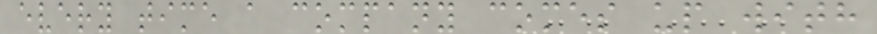every time a company comes up with
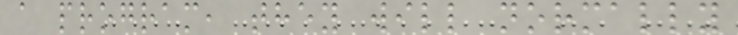a program, they will normally
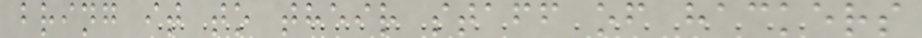bring it to their staff of hackers
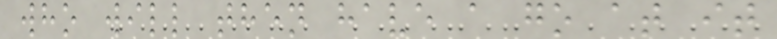who will then have a go at it
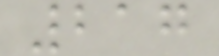217
